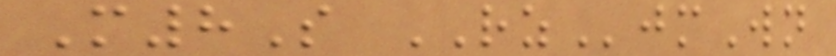M8S RZjmWn
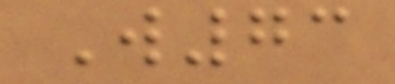W73
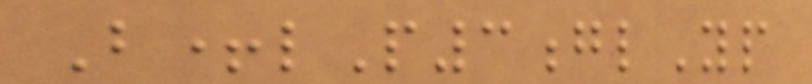B+lP3glYp
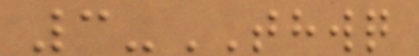3-THWQ
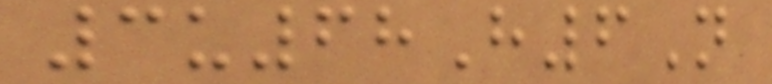3u68H6N
